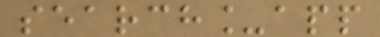search_app
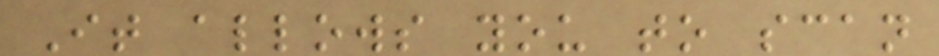It allows you to scan
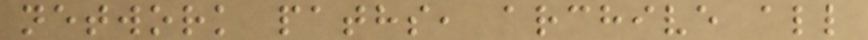network paths, archive all
